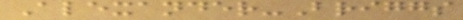Alexander-Briggs
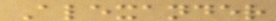Alexander
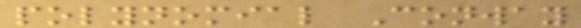polynomial Conway
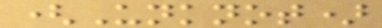(Unknot)
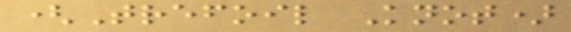(Trefoil Knot)
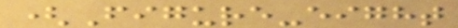(Figure-eight
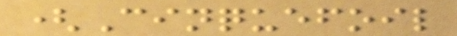(Cinquefoil
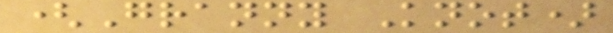(Granny Knot)
